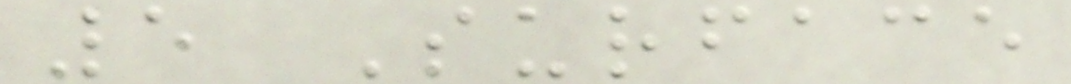5 Surface
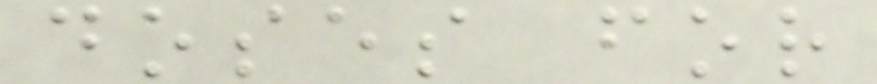doses for
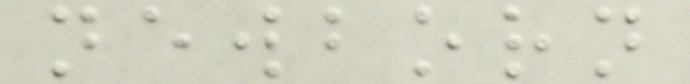newborn
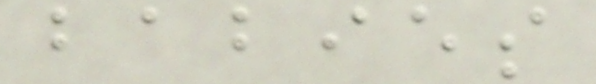babies
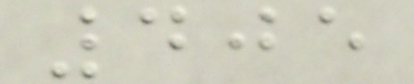405
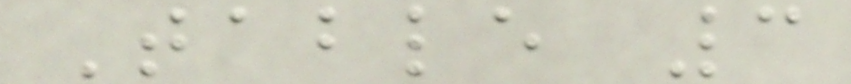Table 3
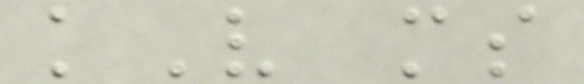kV ms
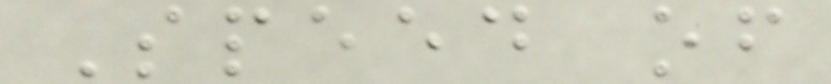Speed of
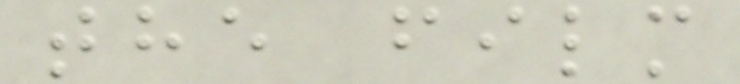the film
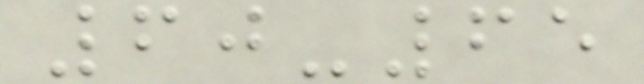60-65
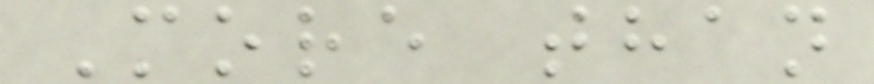More than
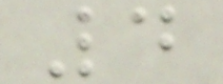4
